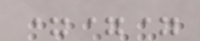===
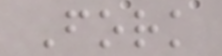Fork
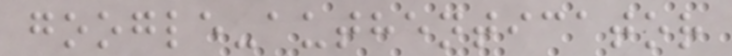google-authenticator
